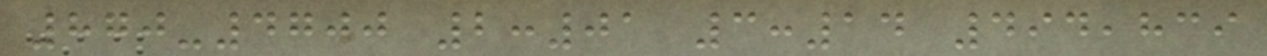870-4700 2:01 3:14 494,839
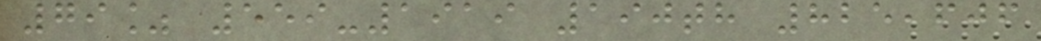79% 559-1919 190th 825,606
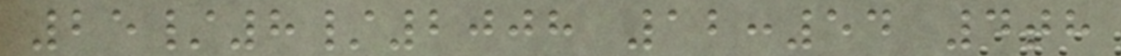25/8/2008 12:54 4th
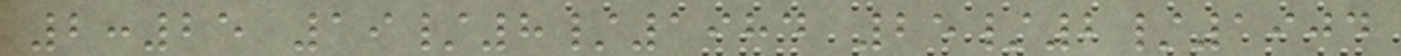2:25 19/8/1984 25/2/1904
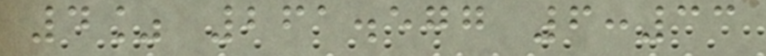4% 261.577 6:33
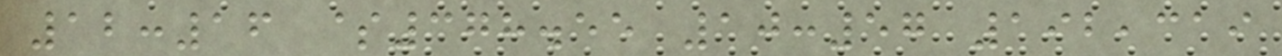12:16 $378.55 10:57 192,319
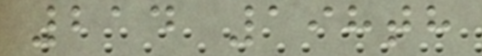214 198th
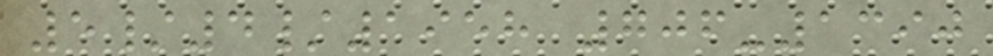5/4/1958 706-1390
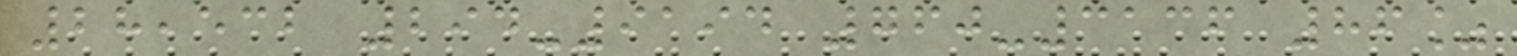28,532 294-9194 760-3136 86%
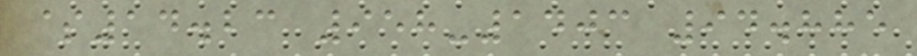$14.23 958-1403 94.885
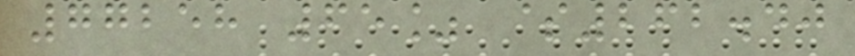77258 65% $262.40
